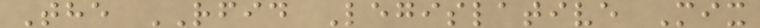The RFID Legislative Mix
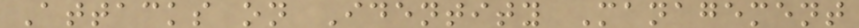Attacks on Identity Management
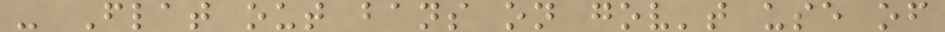- Flat out bans on gov't use of
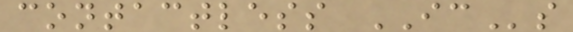contactless ICs
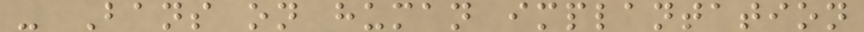- Bans on human implantation
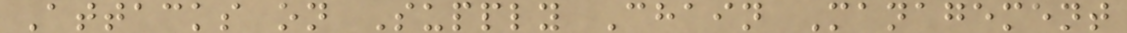Attacks on Supply Chain Management
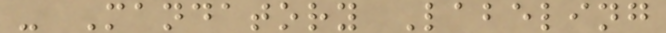- Mandatory Labeling
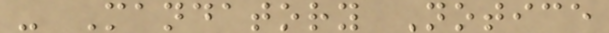- Mandatory Notice
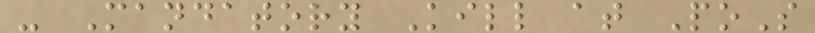- Mandatory Kill at PoS
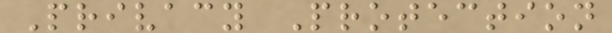Privacy Protection
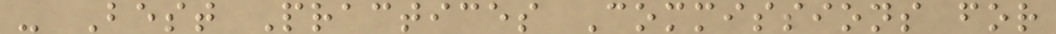- Best Practices Commissions for
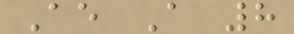Ae A 8
